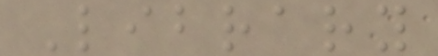Library
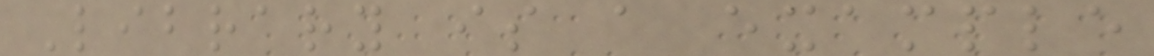Library is a example
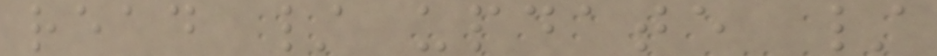read / update /
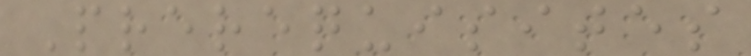Prerequisites
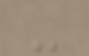-
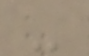-
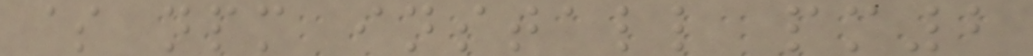$ npm install pm2
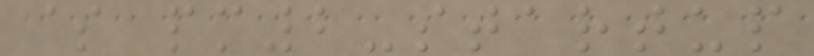$ pm2-startup
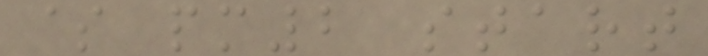$ pm2 start
